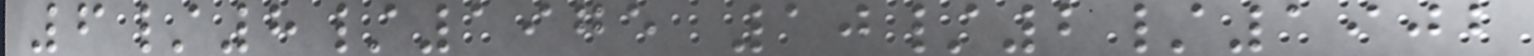6/8/1975 10/2/1902
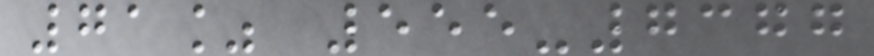71% 555-7377
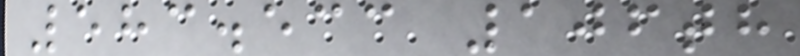583.533 106th
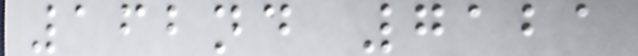162nd 7121
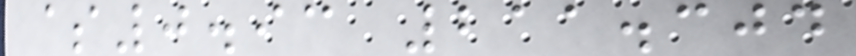$0.93 211.304
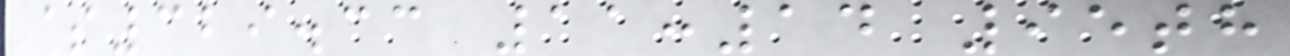$329.33 11:14 95th
